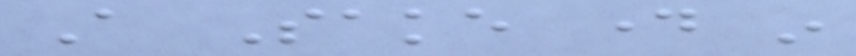A Sake day in
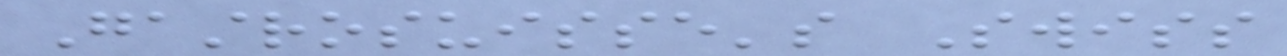Gastrosuisse's Swiss
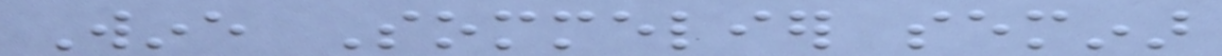Wine Sommelier seminar
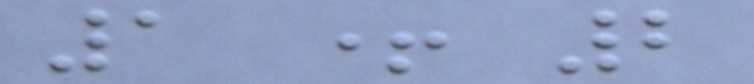1 + 2
